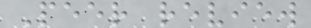Peer review
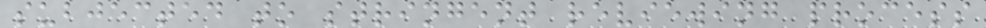subjected to stringent reviewing process
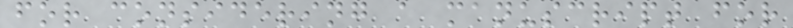for considering a manuscript for
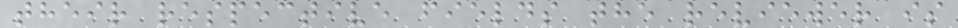their respective fields the reviewer is
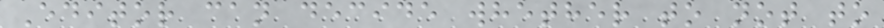Editor can decide whether to not to
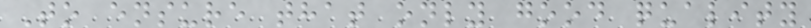To ensure that only good quality
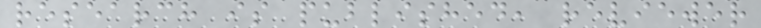research is published, reviewer
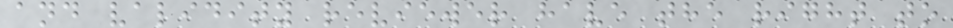and validity reviewer have the right to
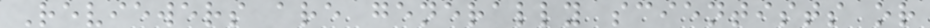Reviewers are generally scientists or
